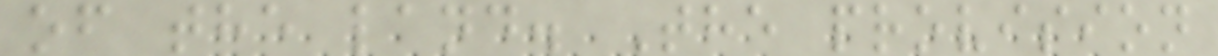of the land. The provision
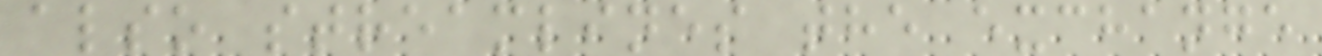also streamlines the exchange
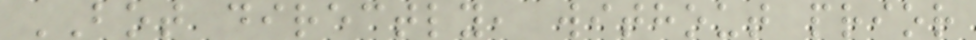BOT directly, without prior
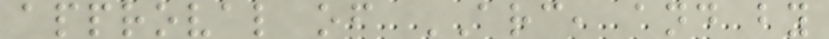approval of ARC, and by
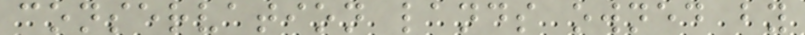conservation lands owned by
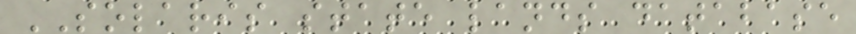SOLARIS state lands database
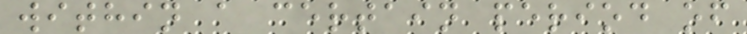within a certain period of
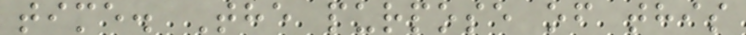time. The purpose of this
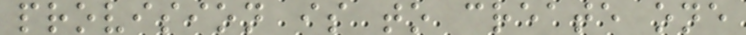provision is to create one
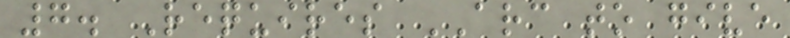7. Requires ARC to give
